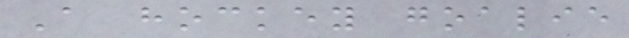A hockey goalie
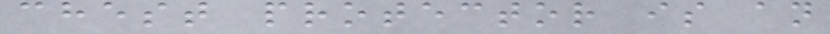chest protector is an
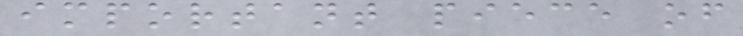important piece of
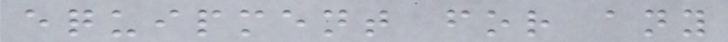equipment for any
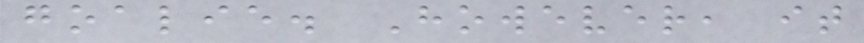goalie. However, it
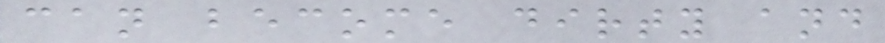can become dirty and
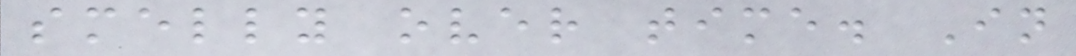smelly over time. In
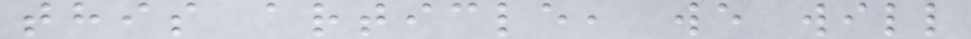this article, we will
